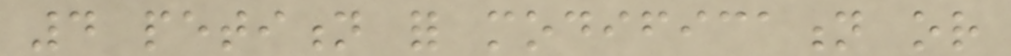4 petition for modification or
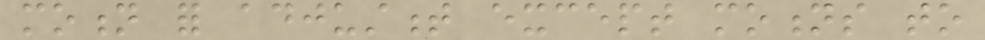motion for adjustment except motions to
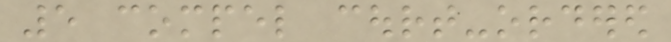5 compel court-ordered
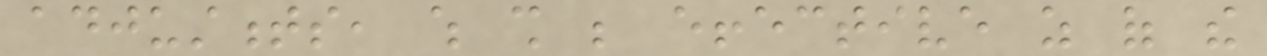adjustments, which shall be effective as of the
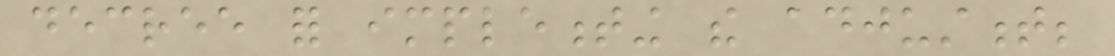decree for implementing the adjustment;
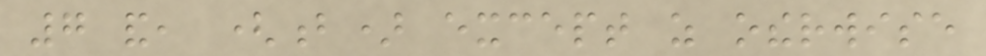7 and, (b) except as otherwise
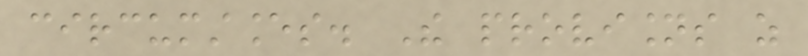circumstances. The provisions as
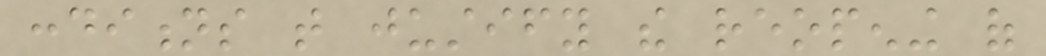conditions that justify the reopening of
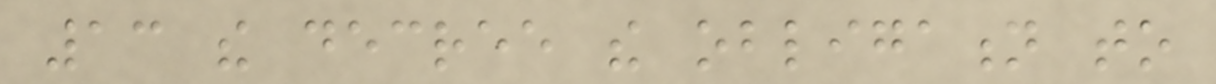13 the decree the obligation to
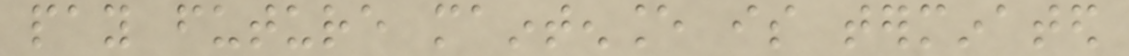pay future maintenance is terminated
